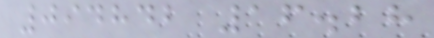094842 16.28
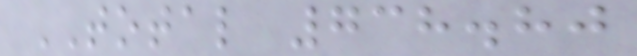TOTAL 738.80
